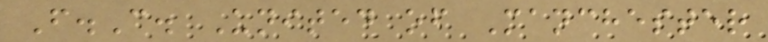F.C. United of Manchester
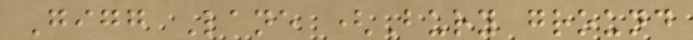Gigg Lane (Bury ground
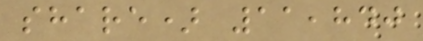share) 11,840
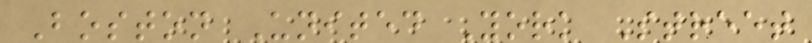Boston United York Street
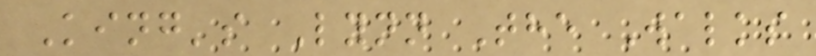King's Lynn The Walks
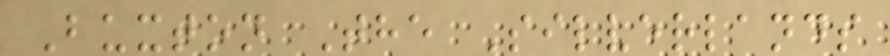Buxton The Silverlands
